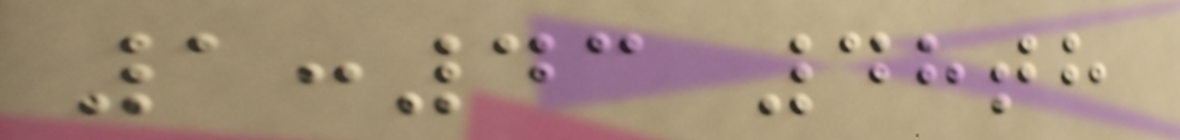1:43 48th
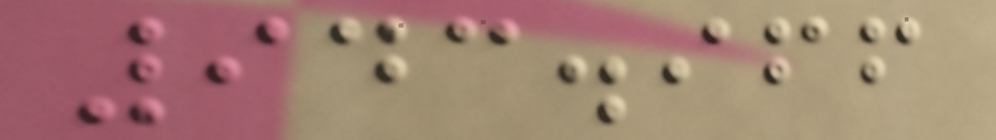943.966
